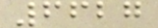6627
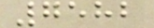7582
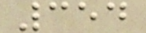354
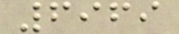6969
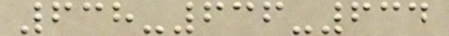638-636-634
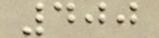400
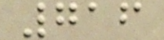716
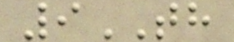9TH
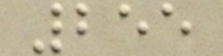255
